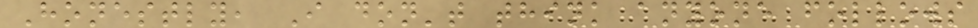Honestly, I don't think anyone follows
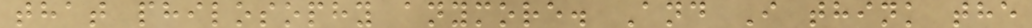that philosophy anymore. And I think the
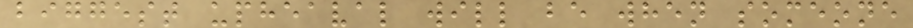biggest upheaval will be when someone
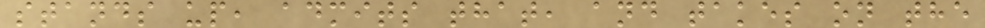stands up, admits that, and takes on the
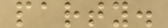party.
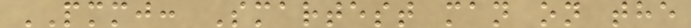PMMJ: Smartest man on the
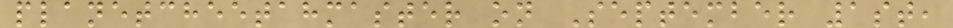planetcheetahmaster on September 1st,
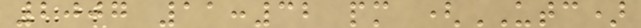2007 11:32 pm (UTC)
